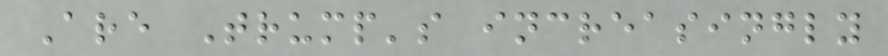Are Trump's increasingly
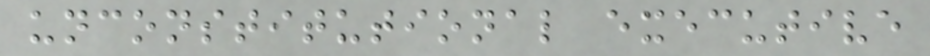unconstitutional executive
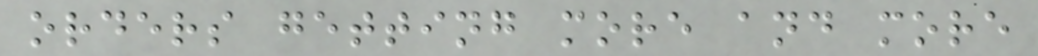orders getting more and more
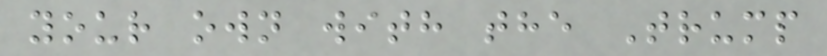your own with the Trump
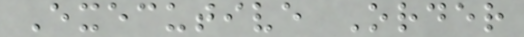Executive Order
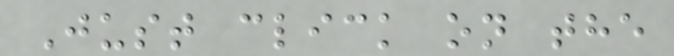Just click on the
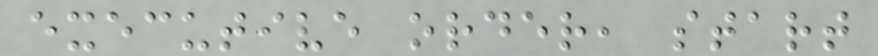executive order, start
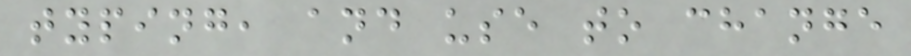typing, and use to change
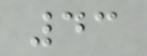43
